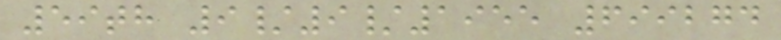59th 9/9/1955 699274
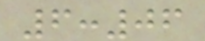6:06
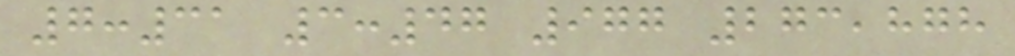7:31 3:47 977 273,878
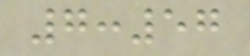7:57
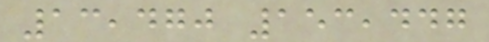13,470 153,447
